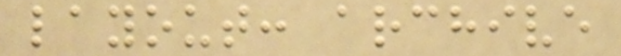layout: archive
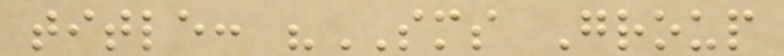title: "SMS Group
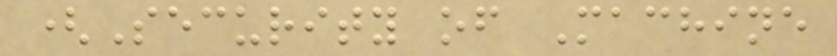(Security of Machine
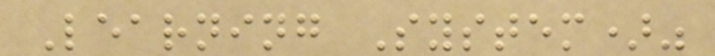Learning System)"
